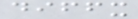diffx
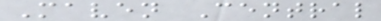Maven Central
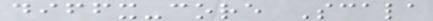diffx-core Scala
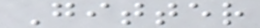Gitter
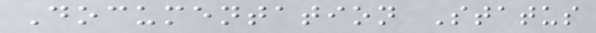Documentation Status
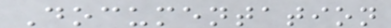Documentation
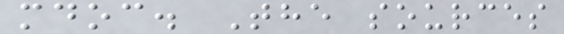mdoc. The sources
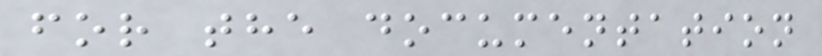for the documentation
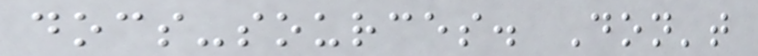docs-sources. Don't
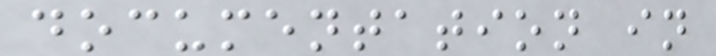documentation in
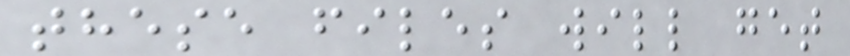these files will get
